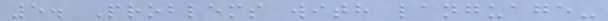5. Problems with language-
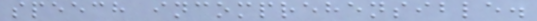speech incomprehensible.
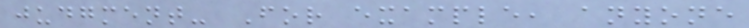judgment- For example, anyone
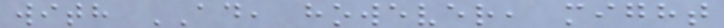with AD, however, might
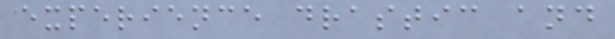experience drastic and
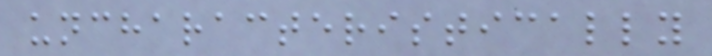uncharacteristically
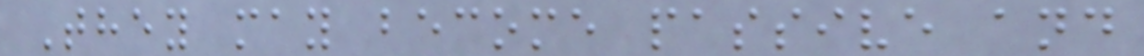They may become passive and
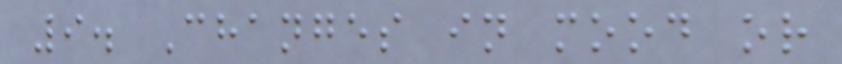9. Changes in mood or
